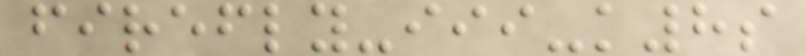firefly-iii-k8s
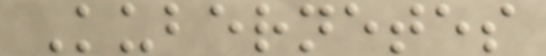Kubernetes
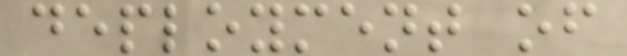deployment of
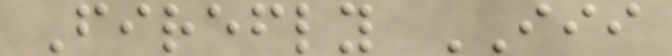Firefly III
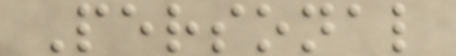Personal
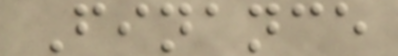Finance
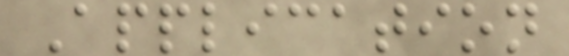Application
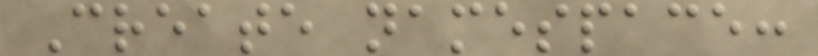Create namespace:
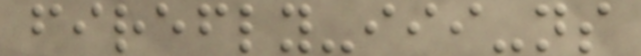firefly-iii-ns
